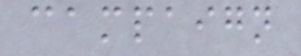campaign
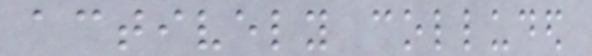actively colluded
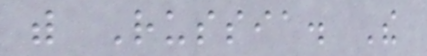with Russia. The
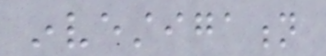investigation
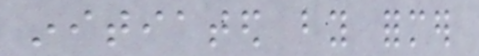initiated by former
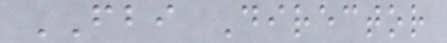FBI Director
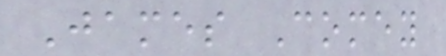James Comey
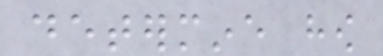determine how
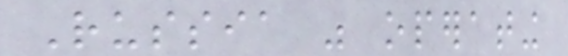Russia was operating
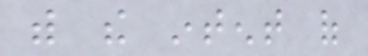with the intent of
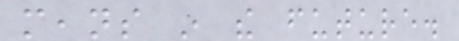means in the future.
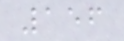156
